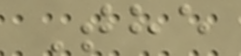The
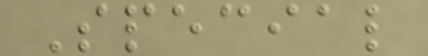Special
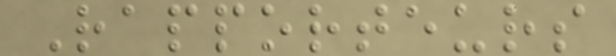Rapporteurs
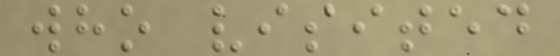who visited
